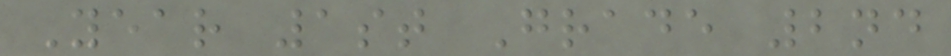Year 1st Grade 2nd
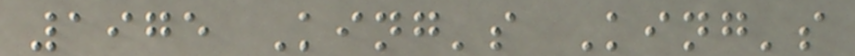1975 King's King's
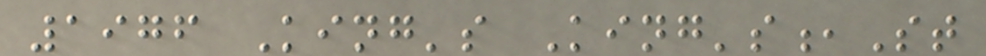1976 King's King's,St
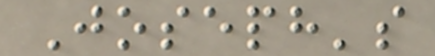Joseph's
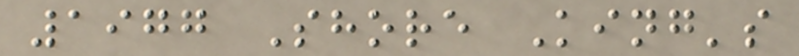1977 Shore King's
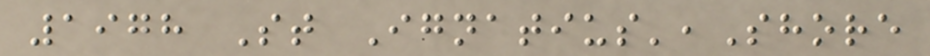1978 St Ignatius',Shore
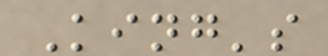King's
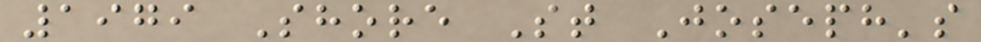1979 Shore St Joseph's
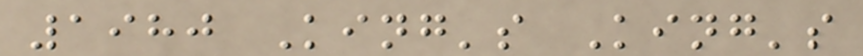1980 King's King's
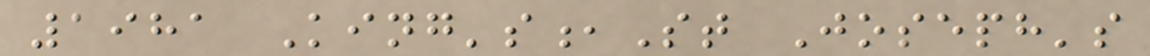1981 King's,St Joseph's
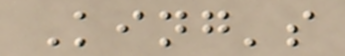King's
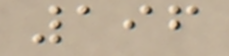196
